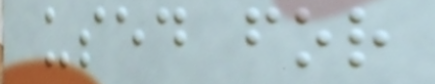used for
